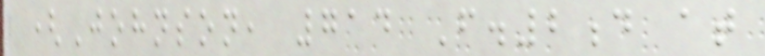(Johnson, 714 F.2d at
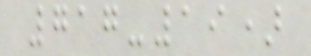717-19)
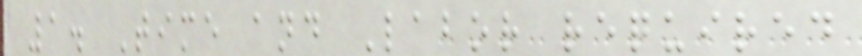1. Time and Labor required
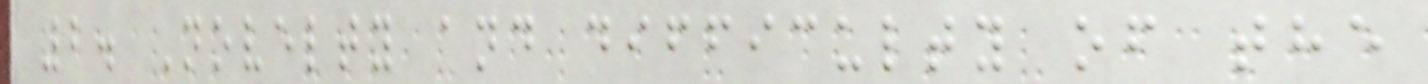2. Novelty and difficulty of the
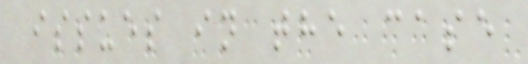issues in the case
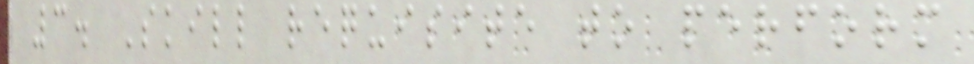3. Skill requisite to perform
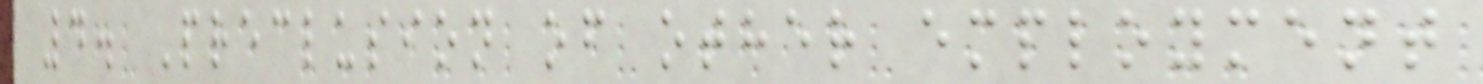4. Preclusion of other employment
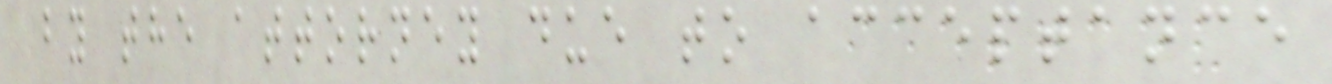by the attorney due to acceptance
